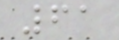61
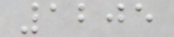1205
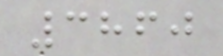3860
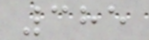385
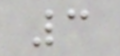3
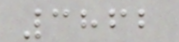3862
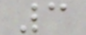3
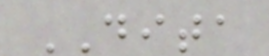DITA
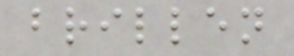brillen
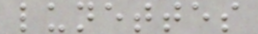lunettes
